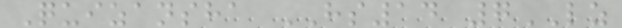Quizansha HS14 7LZ
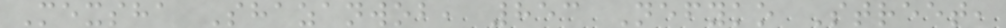Mexsha Shazanwob, 853 Nefyko Street,
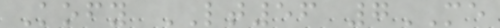Kofy LT56 7ME
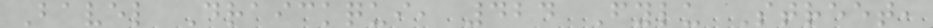Bavel Draickqui, 424 Fylu Street,
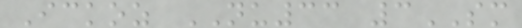Ickoz NU33 3SM
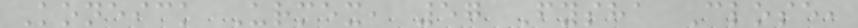Koneick Urmex, 57 Fysha Close,
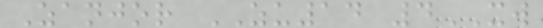Zanjor ZU14 4XW
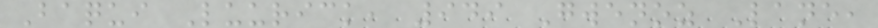Baqui Luurick, 949 Gwenoz Lane,
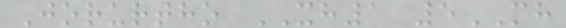Jorurtho XH1 5MH
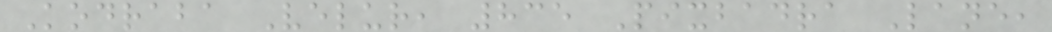Kodraba Velur, 835 Pixbadra Lane,
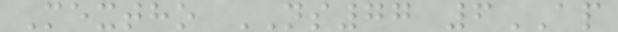Mextho NS77 6AP
